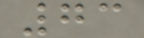73
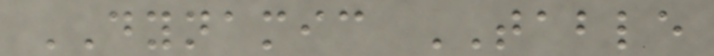DYNAMIC TABLE
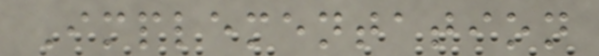Implementation
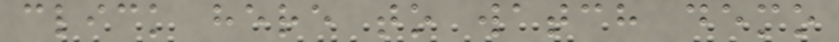click here to watch demo
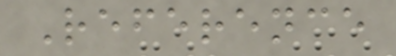Reference
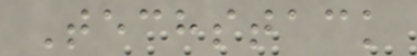Techstack
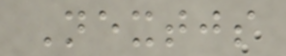Nextjs
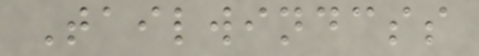Tailwindcss
